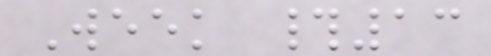Week #13
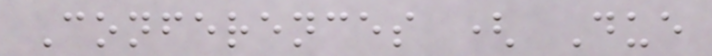Conferences ( Due
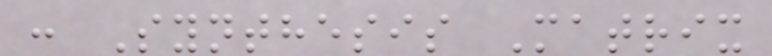: Synthesis Matrix
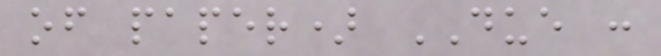of paper) DUE :
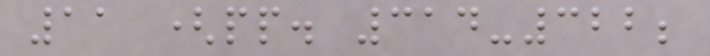11 (pp. 314-322;
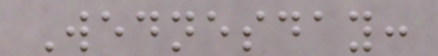Wednesday:
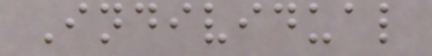Individual
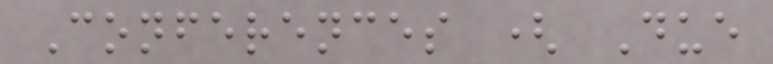Conferences ( Due
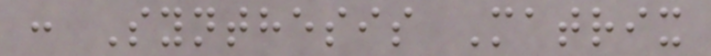: Synthesis Matrix
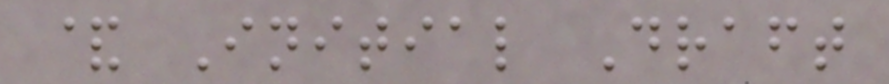& Initial Draft
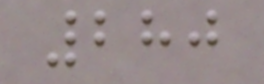280
